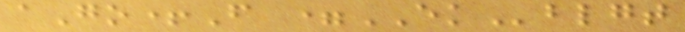aGo+F =EKblgt
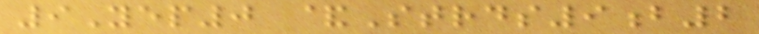9Yep0 &Strds9b2
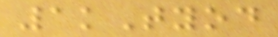1kTyod
